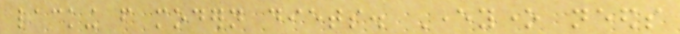lacking from modern diets. Everyone needs
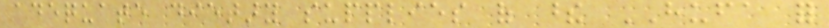adequate dietary supplies of these HUFA for
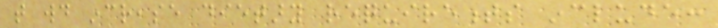that would increase dietary requirements include:
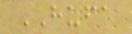HUFA
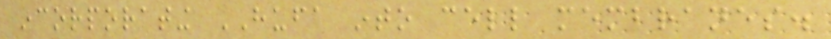incorporating HUFA into cell membranes.
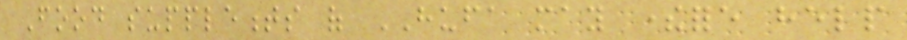Food supplements of HUFA may therefore help
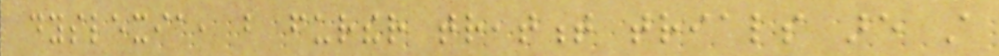dyslexia, but further treatment trials are still
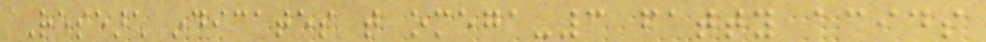Research indicates that omega-3 fatty acids
